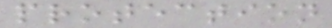protection
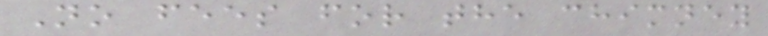No fees for the chimney
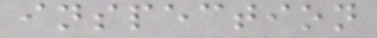inspection
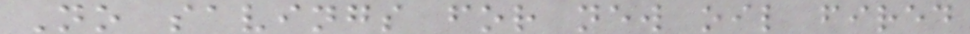No savings for new oil fired
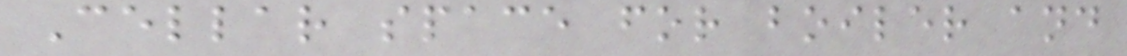Cellar space for boiler and
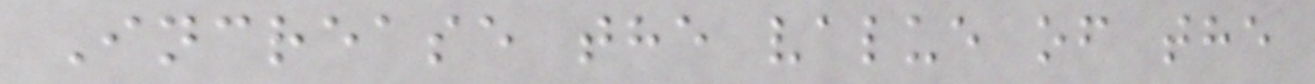Increase the value of the
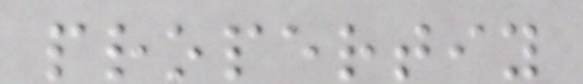propertiy
